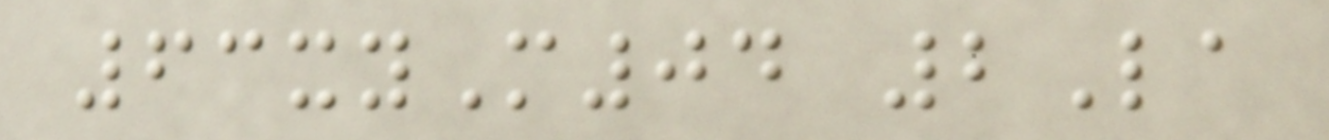63xyM04 2La
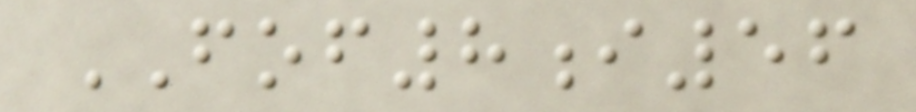FOF8i56
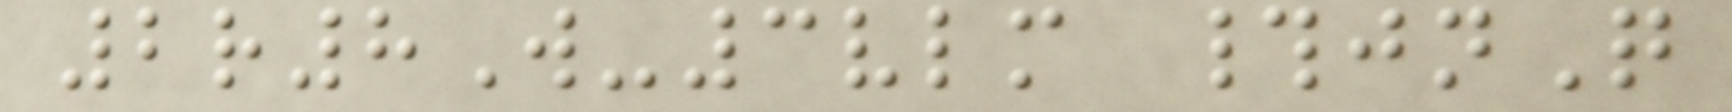2r8W-3vlm #jnQ
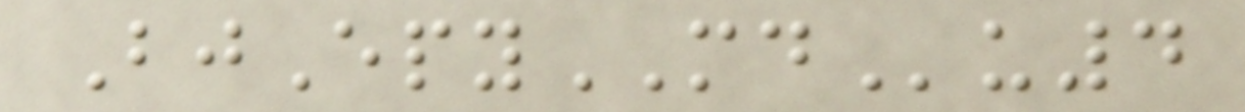BjEpyMDu4
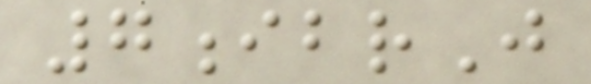7ibrJ
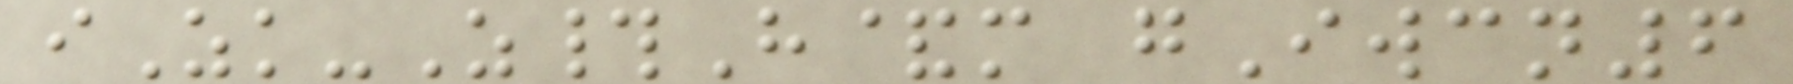iZk-Z#H&m gIwcn6
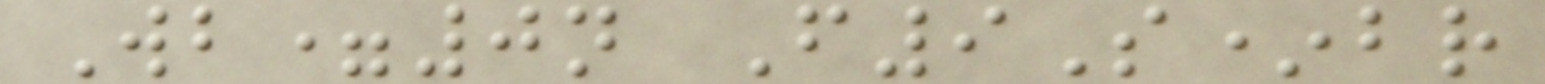Wb=0n F9S*br
